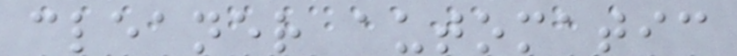cleaner automatic
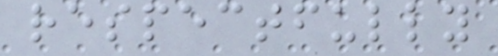respectfully
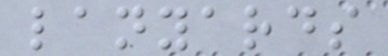lanyards
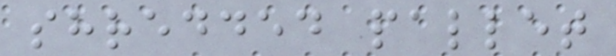shredded pallet
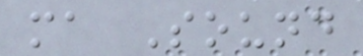ma Sound
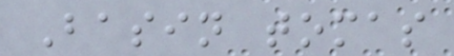Basin tomas
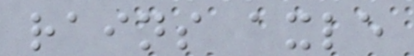rains axle
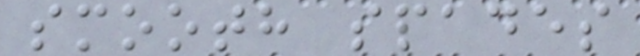smooth spades
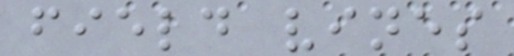field vines
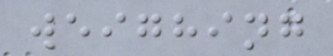weighing
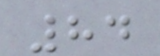84
